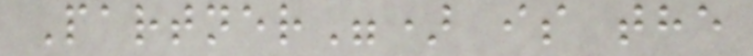Partner") is the
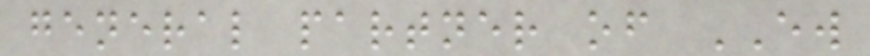general partner of EW
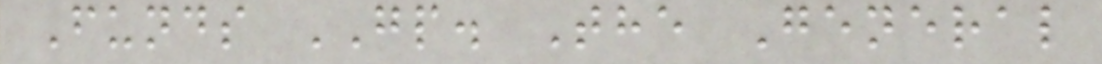Funds GP. The General
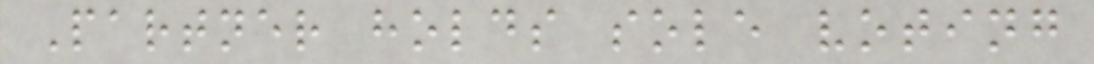Partner holds sole voting
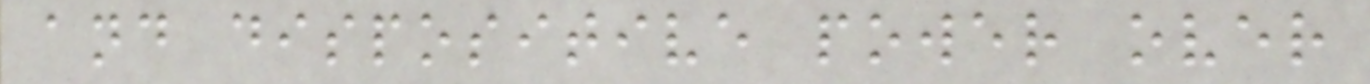and dispositive power over
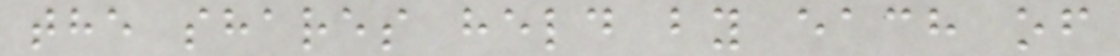the shares held by each of
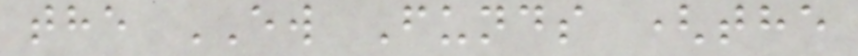the EW Funds (the
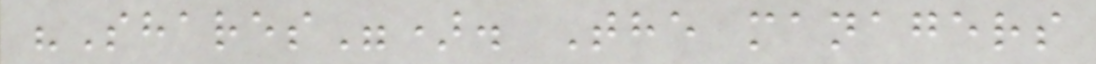"Shares"). The managers
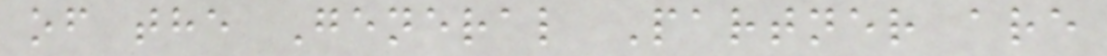of the General Partner are
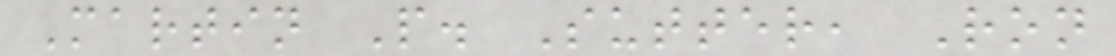Martin P. Sutter, Ron
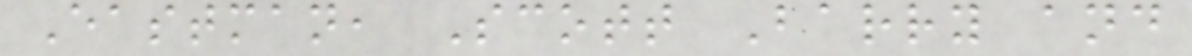Eastman, Scott Barry and
